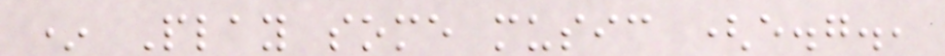* Play some music (e.g.,
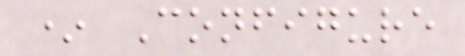* Configure
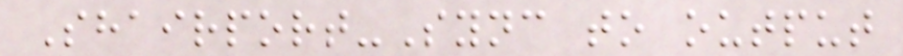Shairport-Sync to output
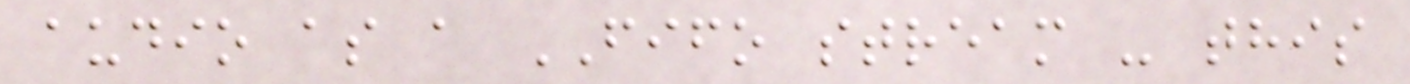audio as a FIFO stream - this
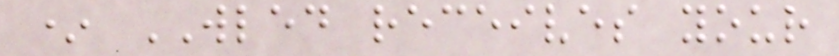* WLED receives your
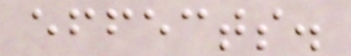effects.
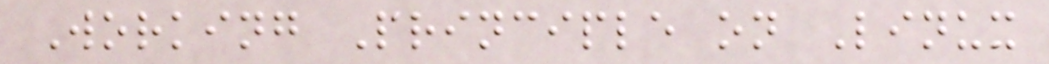Working Principle on Linux
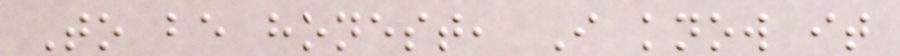To be honest, I know it
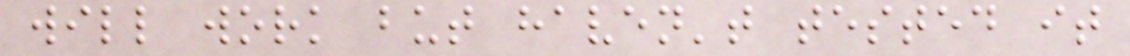will work but haven't tested it
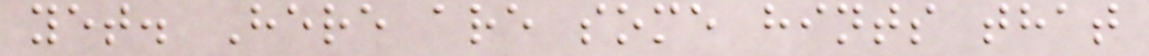yet. Here are some hints that
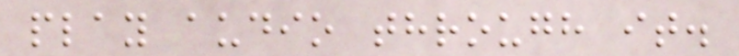play audio through it.
